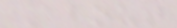About
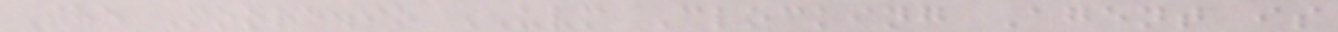The Moore.io UVM Clocking Agent is
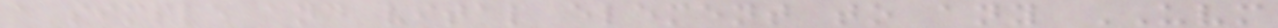a simple and vital element to any UVM
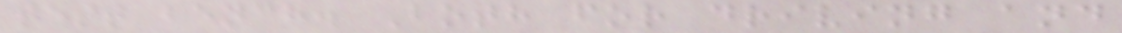test bench. Both for driving and
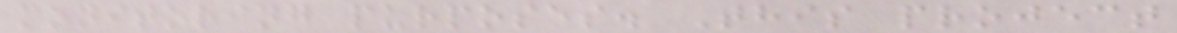monitoring purposes. This project
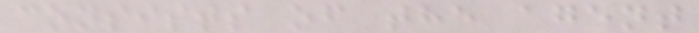consists of the agent
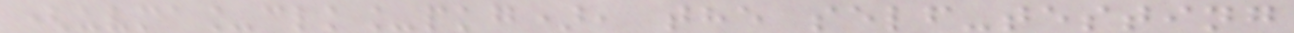(uvma_clk_pkg), the self-testing
